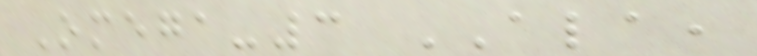Omega-3 ALA,
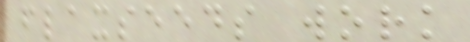flaxseeds work
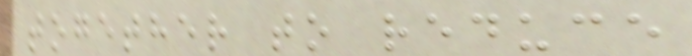together to reduce
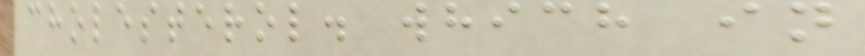cholesterol. which in
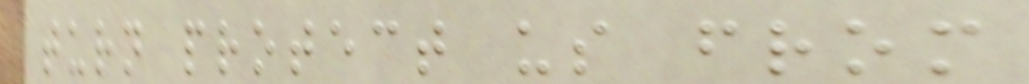turn protect us from
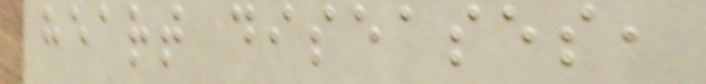heart diseases,
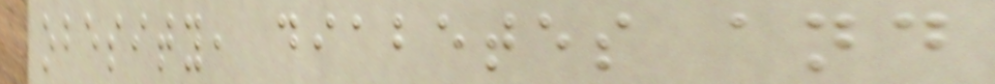obesity, diabetes and
